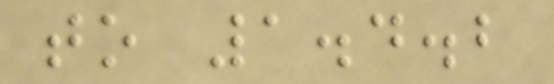to 1.4.2
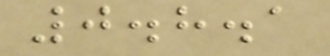0.8.1
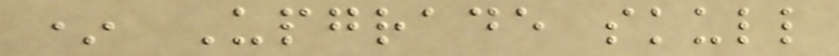* Upgrade skull
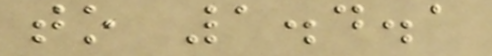to 1.4.1
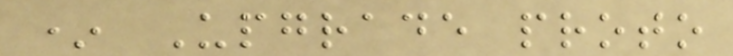* Upgrade proto
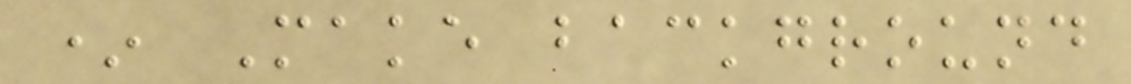* Make background
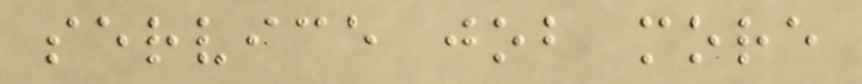service job more
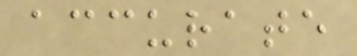accurate
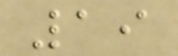19
